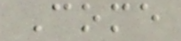Come
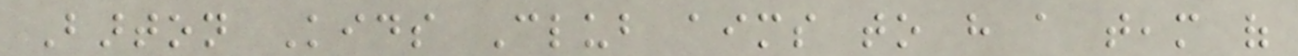Barton Kids Club aims to have a team of
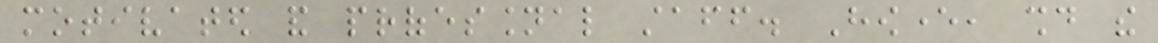motivated and professional staff. However, should the
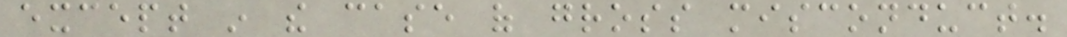except in the case of gross misconduct.
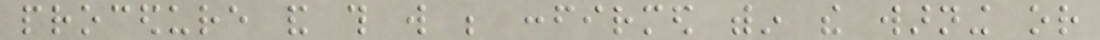procedure and this will be confirmed within the warning or
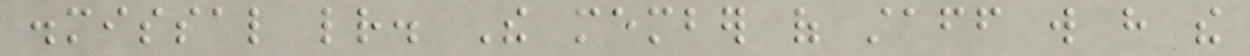dismissal letter. The member of staff will have the
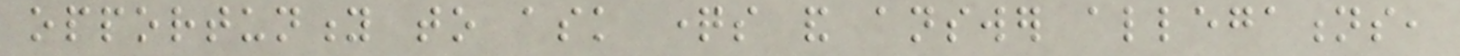opportunity to ask questions and answer allegations,
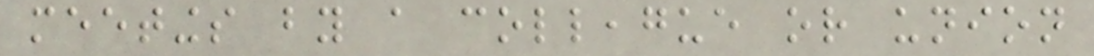meetings by a colleague or union
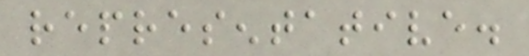representative.
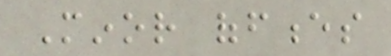Minor offences
